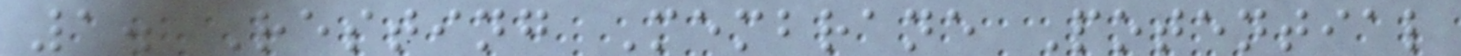1. Resting Membrane Potential
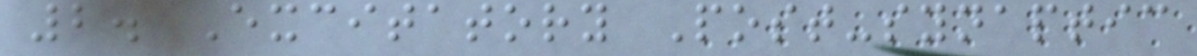2. Excitatory Post-synaptic
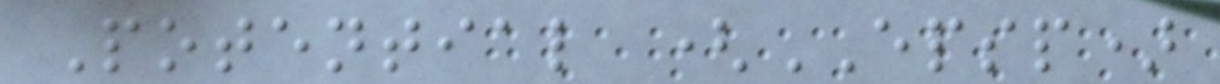Potential (EPSP)
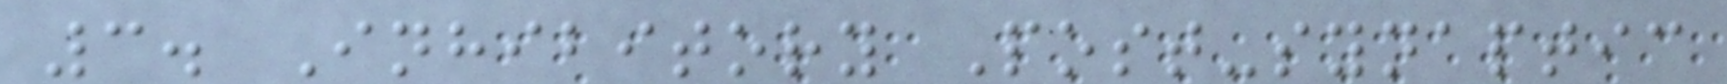3. Inhibitory Post-synaptic
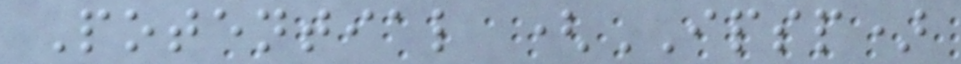Potential (IPSP)
